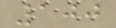100
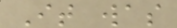It was
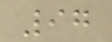97
